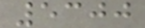5300
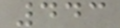443
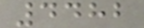4482
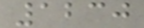1230
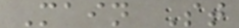Main St
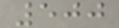500
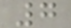7
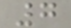7
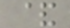&
